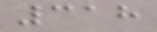318
